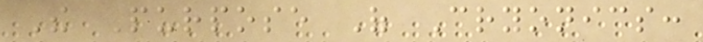The Purpose Of Cryonics:
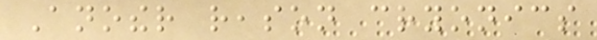Another reason cryonics
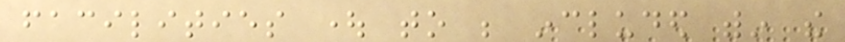facilities ought to be included within the
